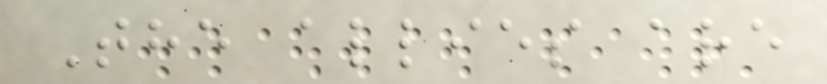The allies are
